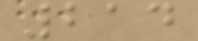214
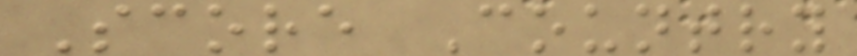Score Country
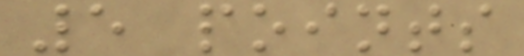5 points
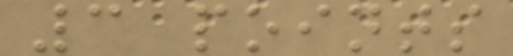3 points
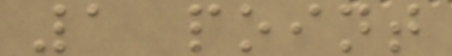1 point
